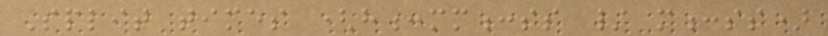Split times (h:mm:ss / m:ss)
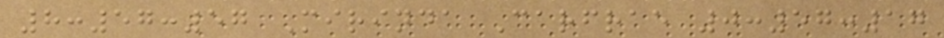8:57:57 Mirinda Carfrae 0:57:17
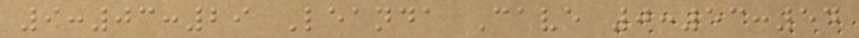9:03:29 Leanda Cave 0:53:54
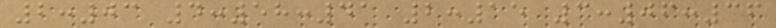2:03 4:58:41 2:15 3:06:36
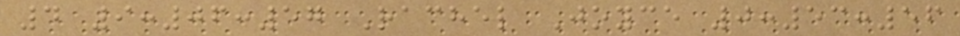4 9:06:57 Rachel Joyce 0:53:56
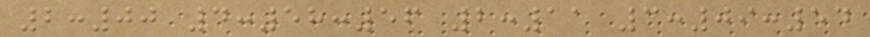2:00 4:58:56 2:11 3:09:54
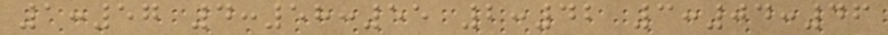1:57 4:58:55 2:42 3:04:46
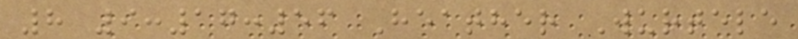8 9:17:56 Heather Wurtele
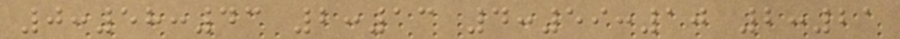0:58:43 2:13 4:59:10 2:21
